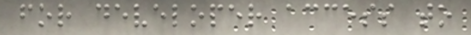for developer access to
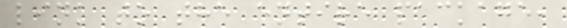link to the entire package,
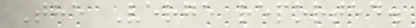The Verge reported.
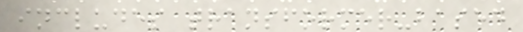includes transformer-based
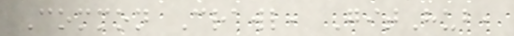Common Crawl, GitHub,
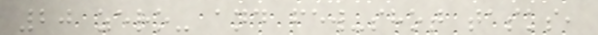20 zero- and few-shot tasks,
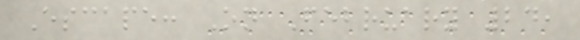Escape: On February 24,
